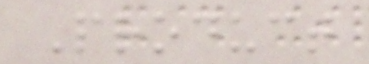Product
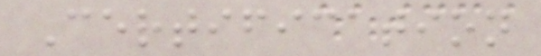Certification
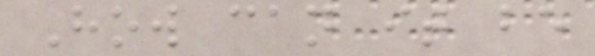How can it be
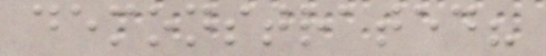demonstrated?
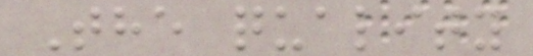The quality
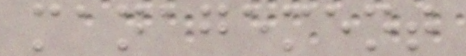management
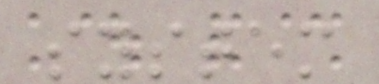system
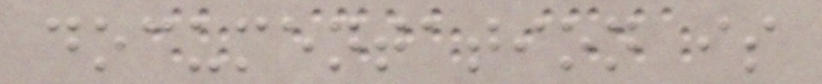documentation is
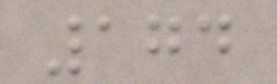174
